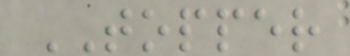TOPPER
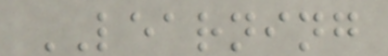LEARNING
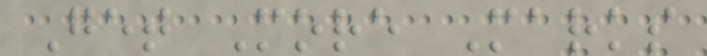Get More Marks
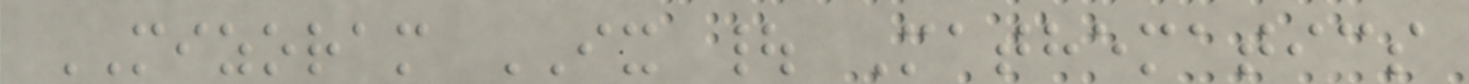MIZORAM IX | Mathematics
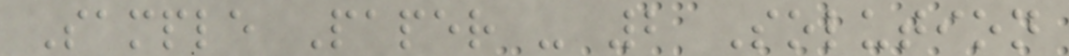Sample Paper - 2 Solution
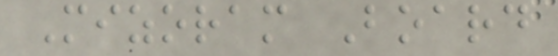Mizoram Board
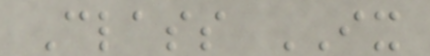Class IX
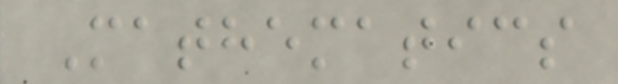Mathematics
